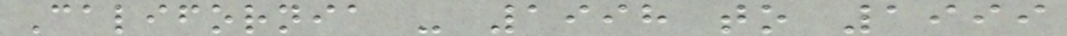California - 1998 to 1999
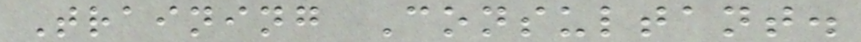Training Consultant.
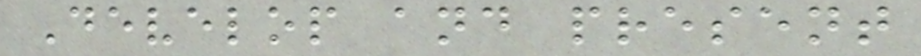Develop and present
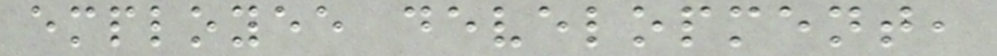employee development,
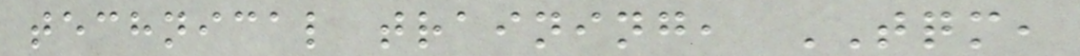technical training, TQM,
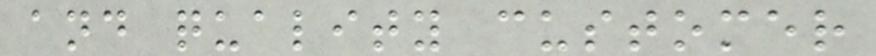and quality customer
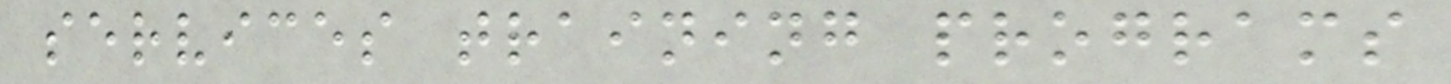services training programs
